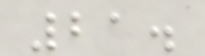21.
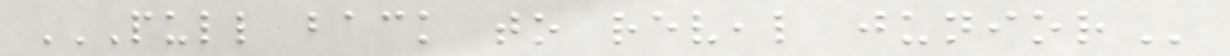PULL BACK TO REVEAL JUNIOR
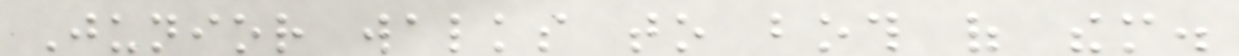Junior walks to both of them.
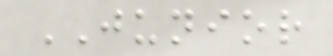JUNIOR
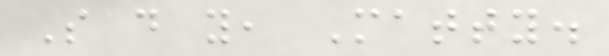So do you, Matty.
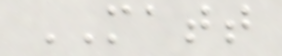MATT
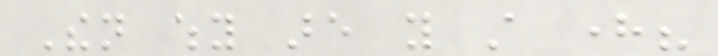Then why are you still here?
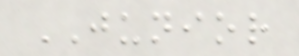JUNIOR
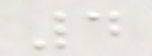4
